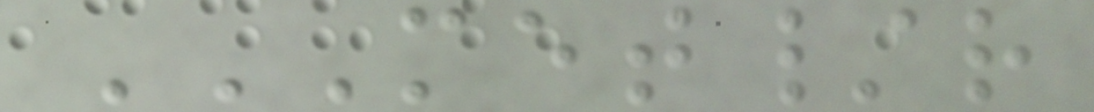MET/R
